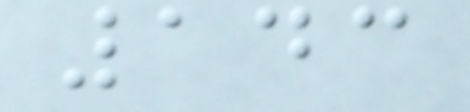143
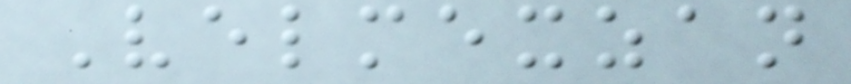Velmexzan
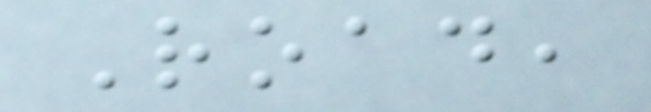Road,
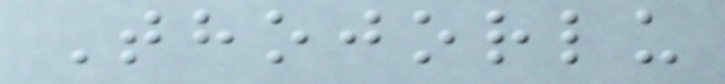Thojorlu
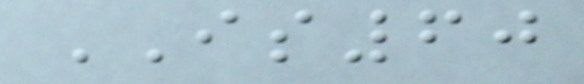IS60
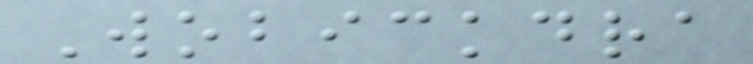Wobickdra
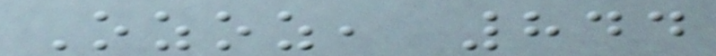Ozoz, 844
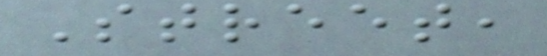Street,
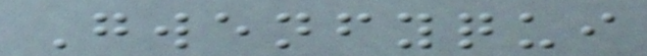Gwenfyqui
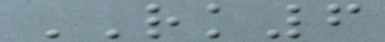RK6
